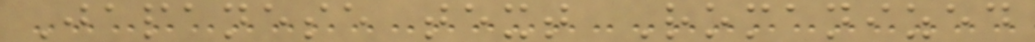Japanese text Romanized
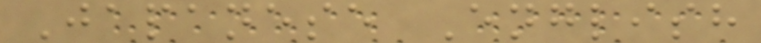Japanese English
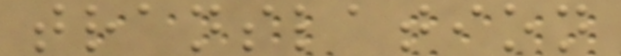translation
